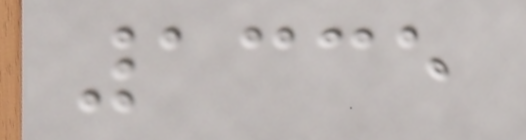1335
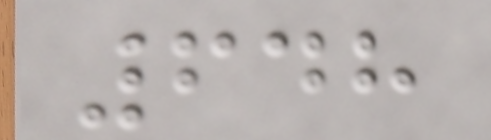648
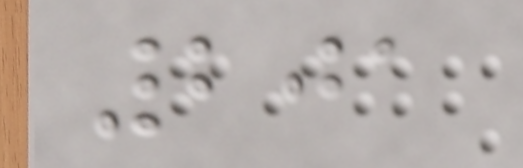201
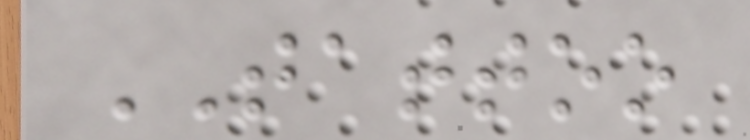TATTOO
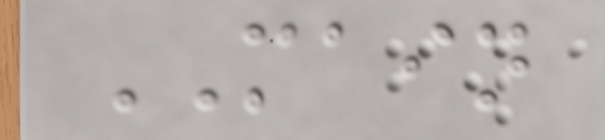MAIN
